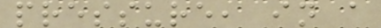pressure, in a
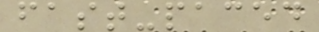fast-paced
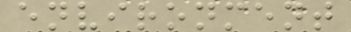environment
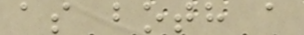as both a
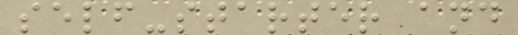self-starter and
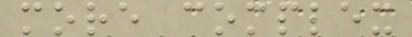more complex
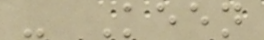- Keen
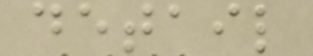detail
